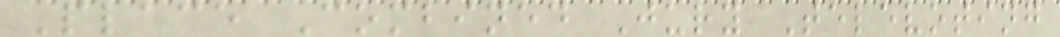Place Combined Jury Televoting
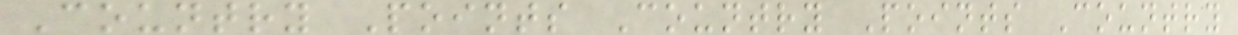Country Points Country Points Country
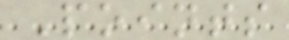Points
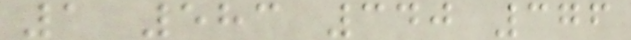1 583 340 376
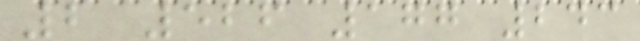2 526 177 243
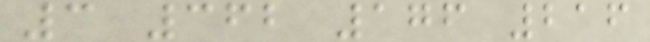3 362 176 216
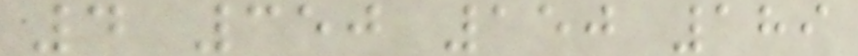4 350 150 189
